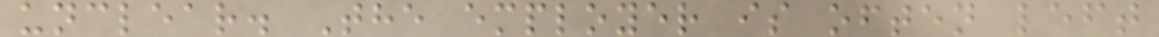unclear. The employer is often left
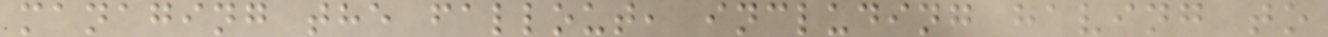managing the fallout, including having to
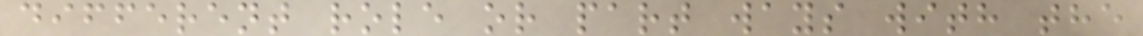different role or part ways with the
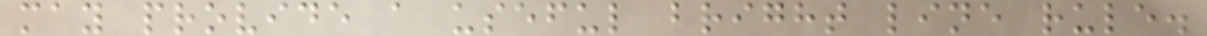may provide a useful bright line rule.
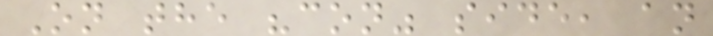On the "con" side, an
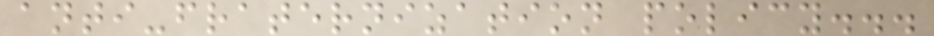anti-fraternization policy...
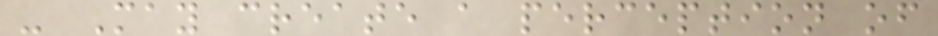- May create a perception of
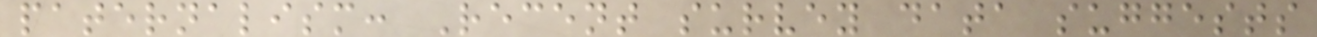paternalism: Recent survey data suggests
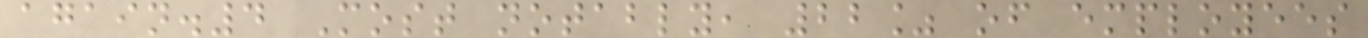again.4 Most notably, 22% of employees
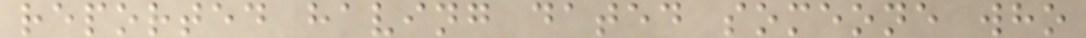reported having dated someone who
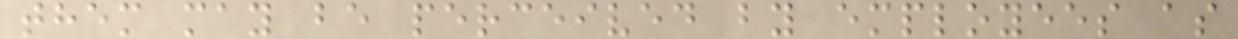them may be perceived by employees as
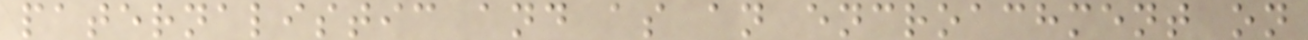paternalistic and as an encroachment on
